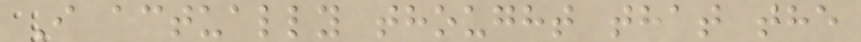I actually thought that the
